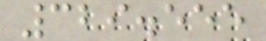329.555
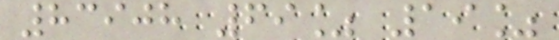83908 69% 19%
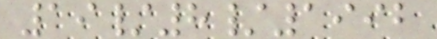19/8/1992
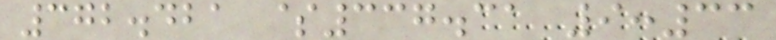372.421 $337.31 9:33
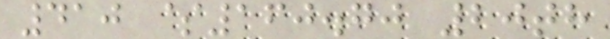410 $160.70 20th
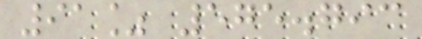91% 575.793
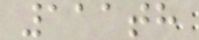111th
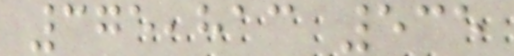375,813 535
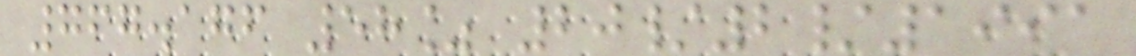767.176 58% 20/2/1991
